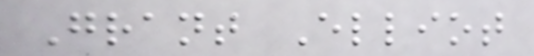Grant Elliot
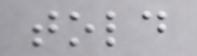told
